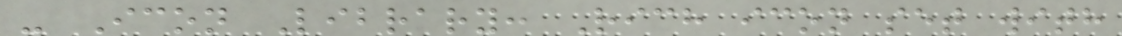- Icon Library: Rich icon set with
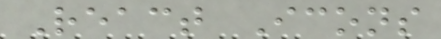React Icons
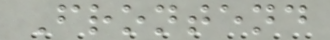Frontend
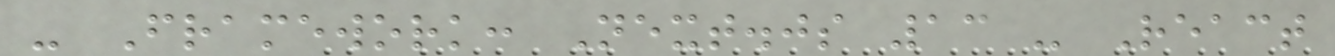- Framework: Next.js 13 - React
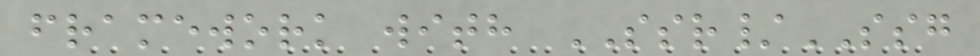framework with SSR/SSG
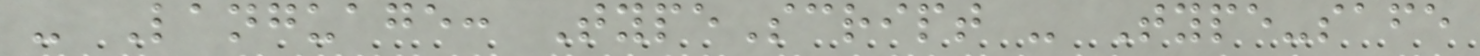- Language: TypeScript - Type-safe
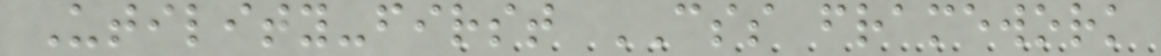Utility-first CSS framework
